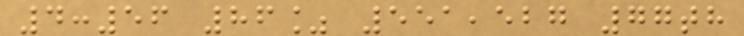4:56 86% 551,527 77th
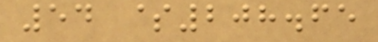54 $208.65
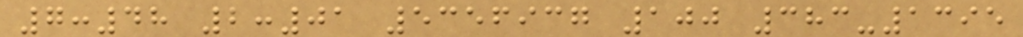7:48 2:01 5356937 100 383-1395
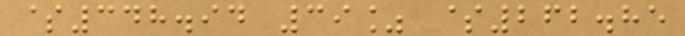$348.94 39% $262.85
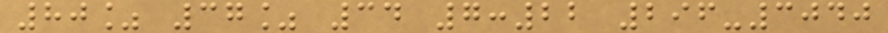80% 37% 34 7:22 296-3040
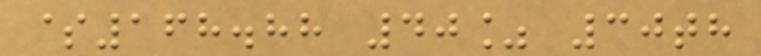$168.88 40% 30th
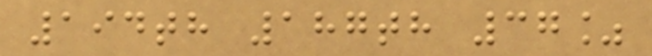194th 187th 37%
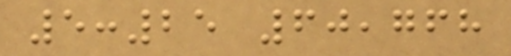5:25 60,768
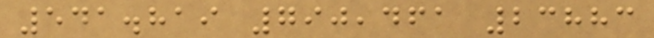541.819 790,461 23883
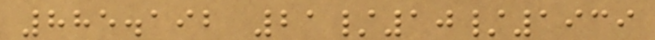885.192 21/10/1939
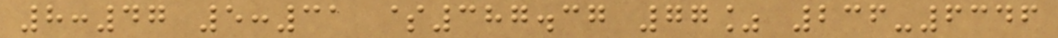8:47 5:31 $387.37 77% 236-6346
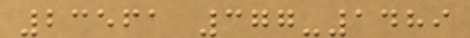23561 377-1489
